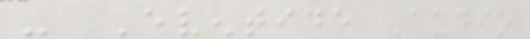- Eventide Audio
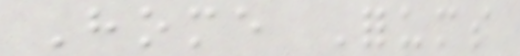Home Forums
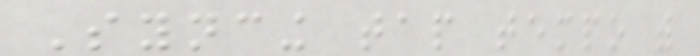Syncing tap tempo with
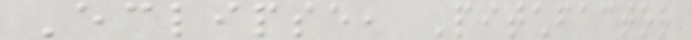Eclipse, Pitchfactor
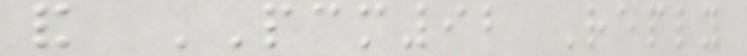and PCM92 Reply
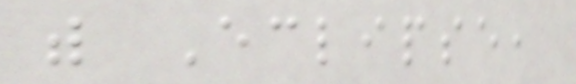with Eclipse,
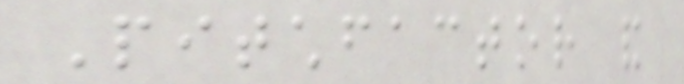Pitchfactor and
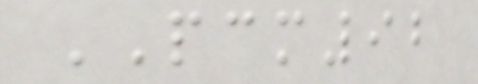PCM92
